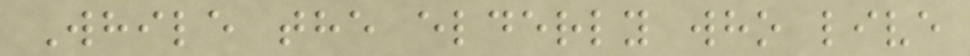While the elderly who live
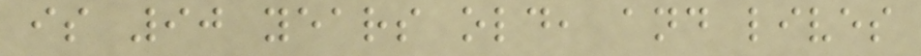is 90 years old, and lives
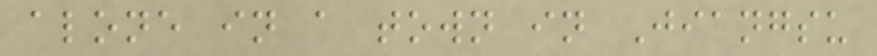alone in a town in Jiangsu
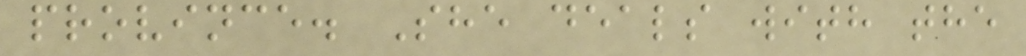province. She deals with the
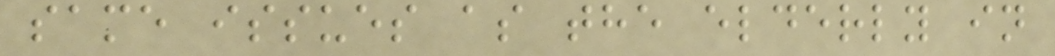same issues as the elderly in
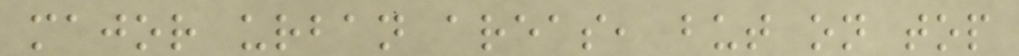major urban areas, but on top
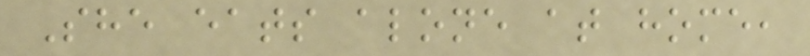She eats alone at home,
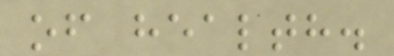of health.
